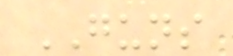GUNS
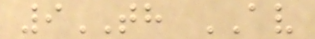9TH AV
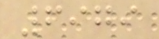6979
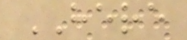HERE
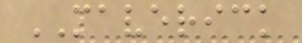MAVERICK
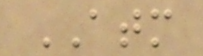ATM
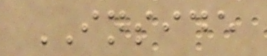INSIDE
